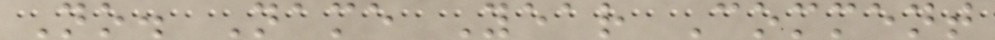No. Name Year Comment
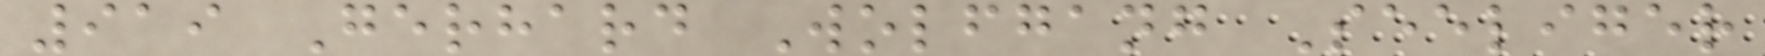919 Gerhard Wolfgang Seeliger
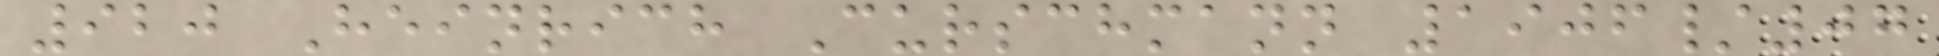920 Heinrich Curschmann 1906/07
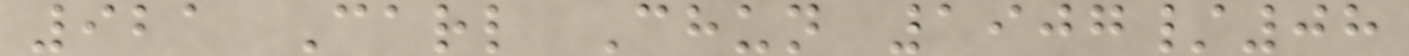921 Carl Chun 1907/08
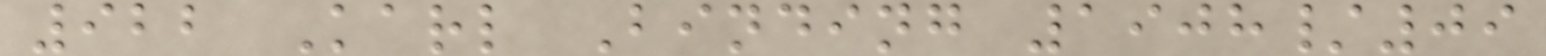922 Karl Binding 1908/09
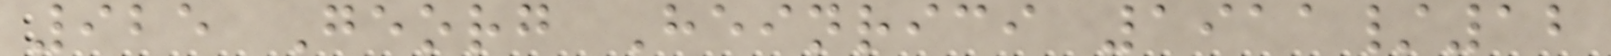925 Georg Heinrici 1911/12
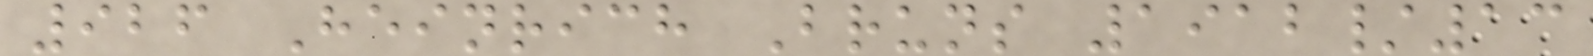926 Heinrich Bruns 1912/13
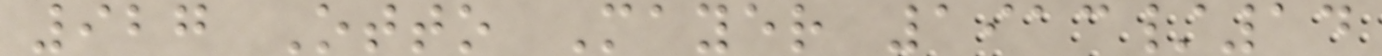927 Otto Mayer 1913/14
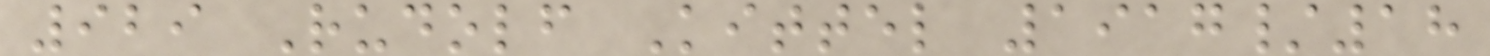929 Rudolf Kittel 1917/18
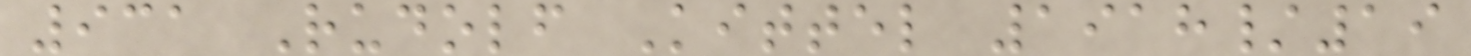931 Rudolf Kittel 1918/19
